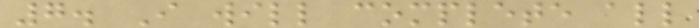7. I will complete all
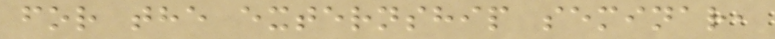for the externship seminar,
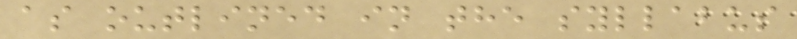as outlined in the syllabus
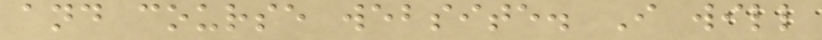and course website. I will
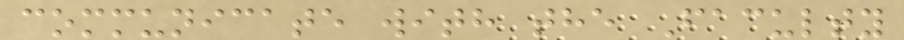communicate with the Faculty
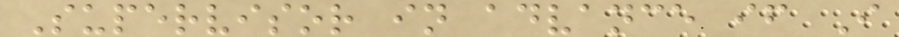Supervisor in advance if I
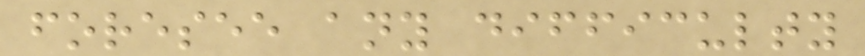foresee any difficulty
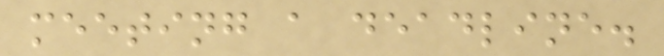meeting a deadline.
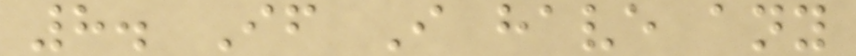8. If I have any
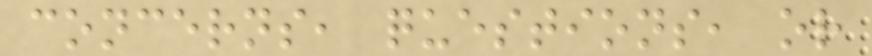concerns, questions, or
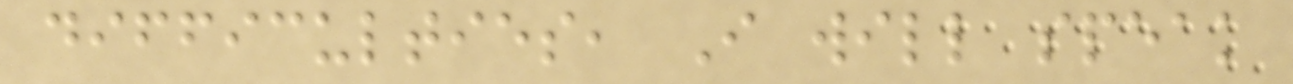difficulties, I will speak
